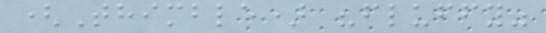(Thimble) "fluffy"
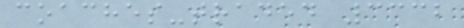coaches-traded 3332
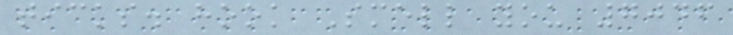ticks. hook Smell you 7046
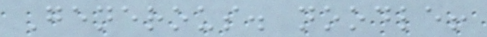Generous. noodle!
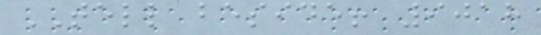TELL beside! 9018
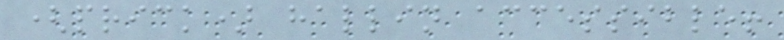(prick) hallin accessible!
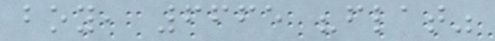boy, 6665 "flat"
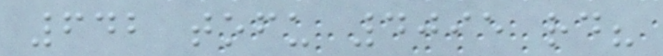642 tofu 4095 rd?
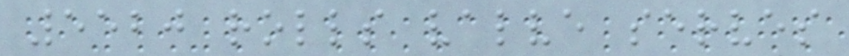5520 rolls valve serves
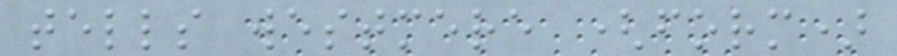tells westmere (form)
